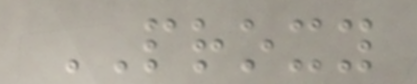PROXY
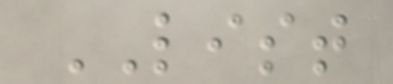LIST
